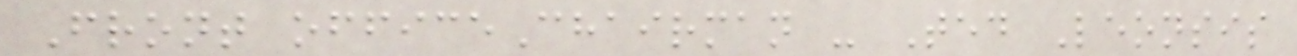Front officeChairman - Ted Leonsis
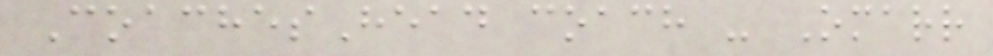CoachesHead coach - Omarr
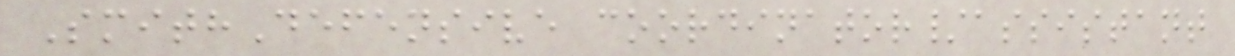SmithDefensive coordinator/assistant
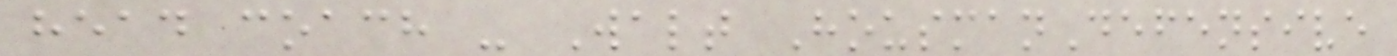head coach - Walt HousmanDefensive
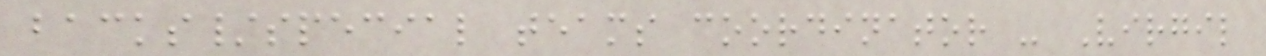backs/special teams coordinator - Virgil
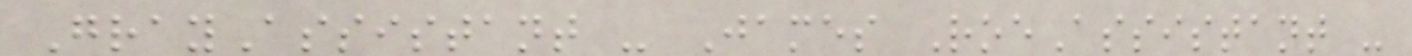GrayAssistant - James RoeAssistant -
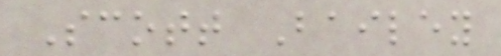Scott Bailey
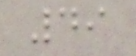49
